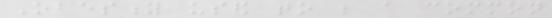Obesity used to be a common
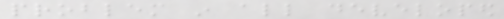problem in all developed
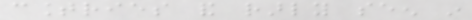countries and rarly seen in
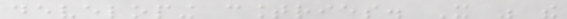developing countries. It was the
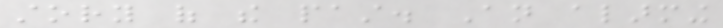story of the past. An alarming
